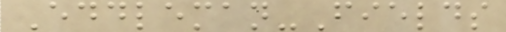Eddleman-Fields
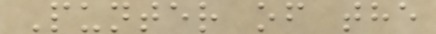Punter of the
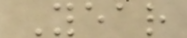Year
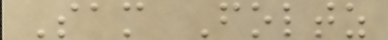Sam Foltz
